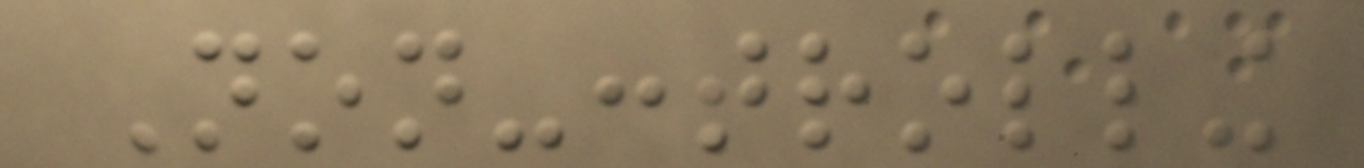Non-controlling
